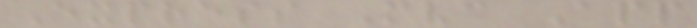Express Mvc App
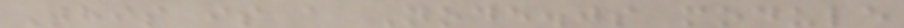This is a Node.js module
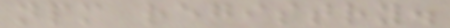npm registry.
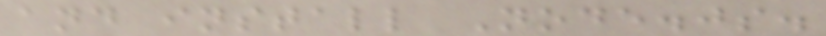and install Node.js.
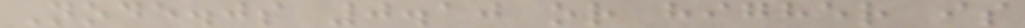Node.js 0.10 or higher is
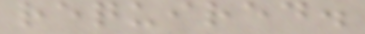required.
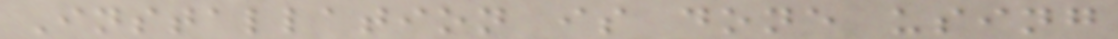Installation is done using
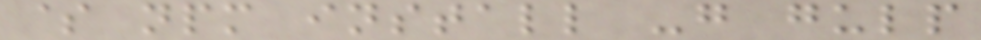$ npm install -g gulp
